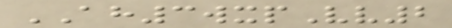AH3wxpVv2
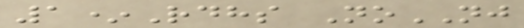1*Rdhs NoNJ
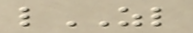lZL
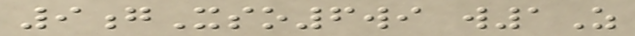9gXso6wi w1Z
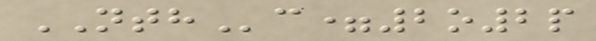NTHc=2o2p
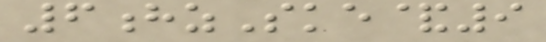6hzSke&9
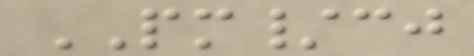PM/cj
